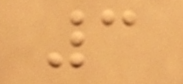3
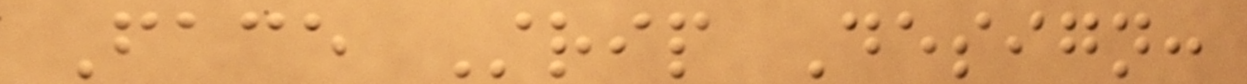Face Strip Design:
